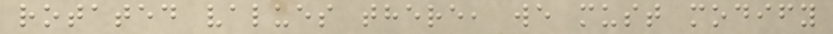rotated values there, we must modify
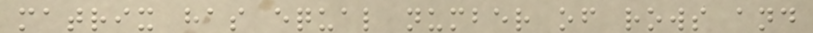matrix has equal number of rows and
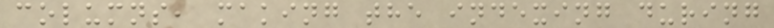columns, making the indexing during
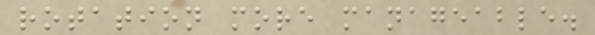rotation more manageable.
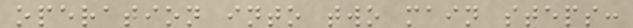operation into two main steps:
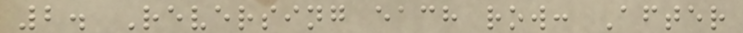2. Reversing each row: After
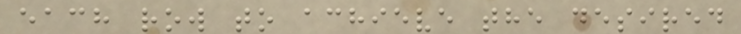each row to achieve the desired
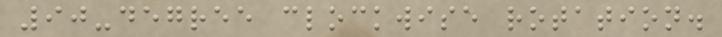90-degree clockwise rotation.
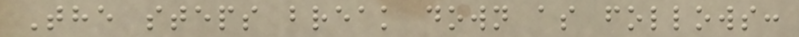The steps break down as follows:
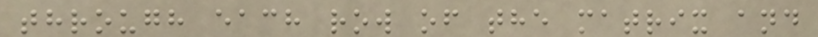through each row of the matrix and
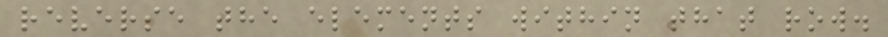reverse the elements within that row.
